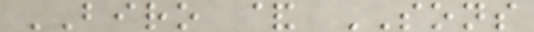BIRO & SONS
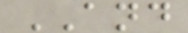AND
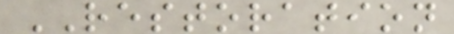RESTORATION
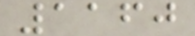1160
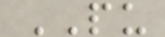PU
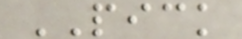PICK
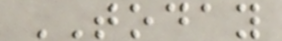TODAY
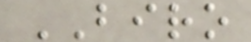BIRO
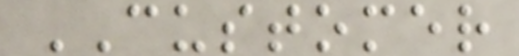CUSTOMER
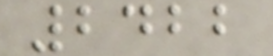2422
